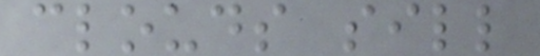clouds sill
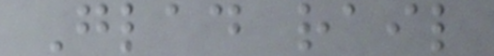Glad rail
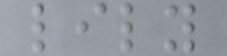lily
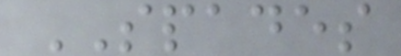SPADES
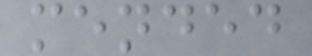mended
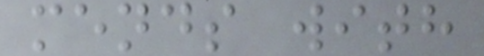mends with
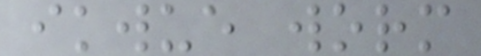ikwue worm
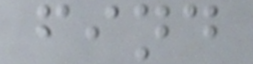find
